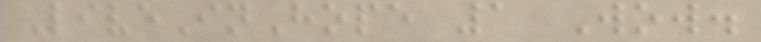LiveInHope 1 Wow.
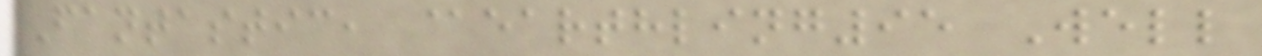Fantastic, @earthling95 Well
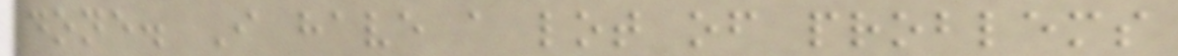done. I have a lot of problems
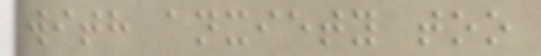with anxiety too
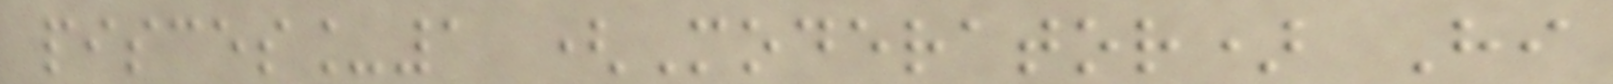pisces_1 (Moderator) Hi
